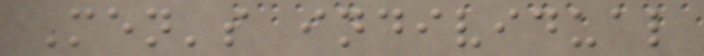Men's individual
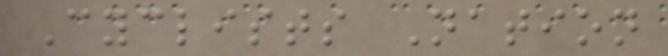Cyclists Nation
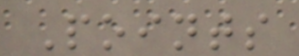Points
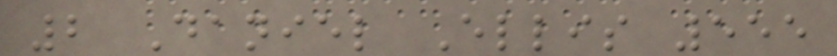2 Daniel Ellis 555
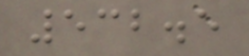532.5
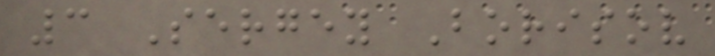3 Sergey Borisov
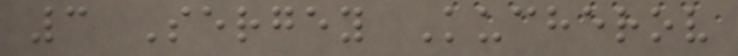3 Sergey Kucherov
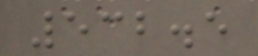532.5
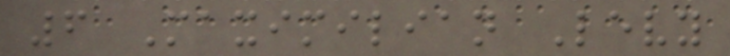6 Maximilian Levy
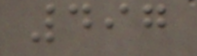497
